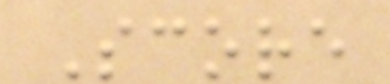Score
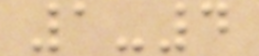1-4
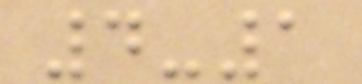4-1
